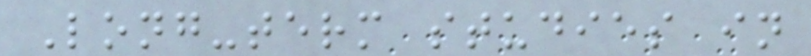Long-term studies in
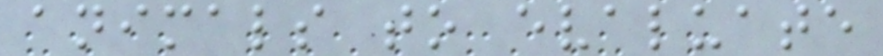animals to evaluate
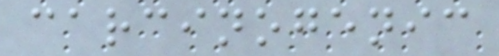carcinogenic
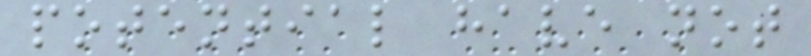potential have not
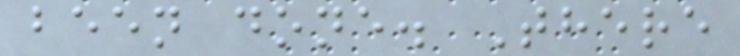been done. There
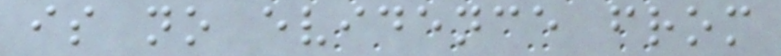is no evidence from
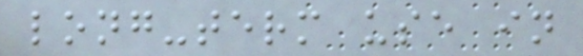long-term use in
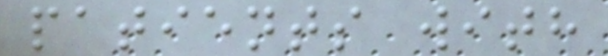patients with
